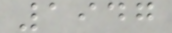1947
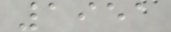1951
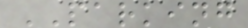PARKING
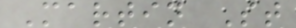Martin St
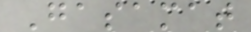Gasamat
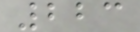223
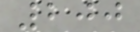200
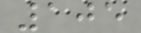105
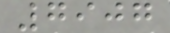7907
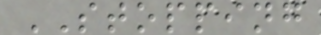STOPPING
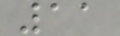11
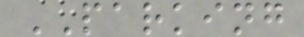PARKING
